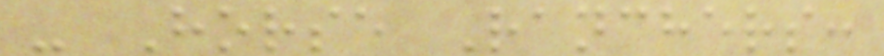- Horse Ranchers:
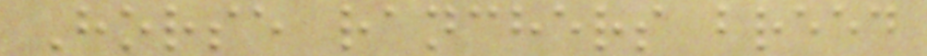Horse ranchers breed
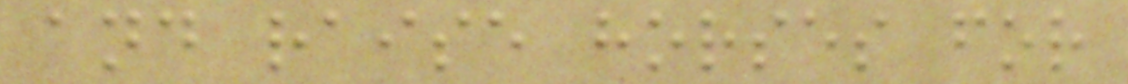and raise horses for
